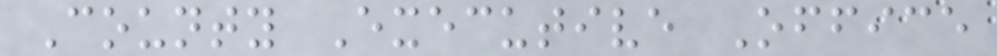County Executive Office
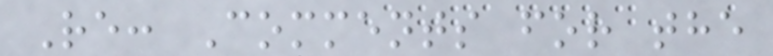Re: Comments for the
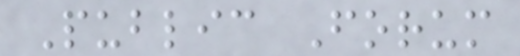Public Forum
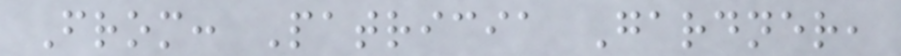From: Patricia Gardner,
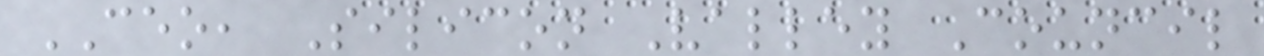CEO, Silicon Valley Council
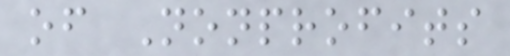of Nonprofits
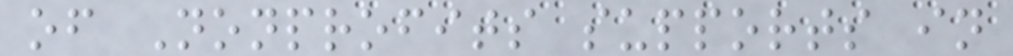of Nonprofits supports in
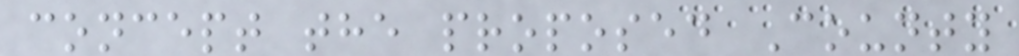concept the proposed County
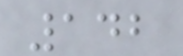142
